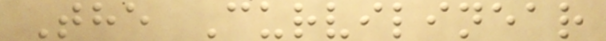The Curvilinear
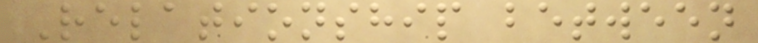Relationship between
